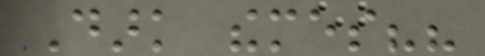Dark themes??
